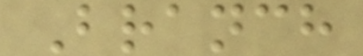Branch
